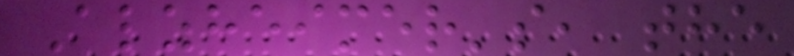Alzheimer's, the
